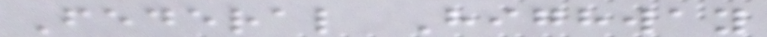Federal Highway
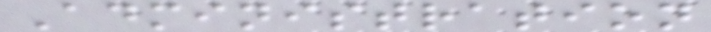Administration
